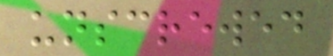unscrewed
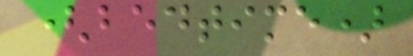(bedtime)
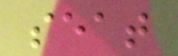seat
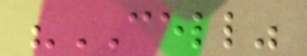"CELL"
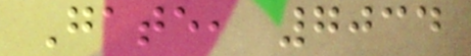Gate, 7034
